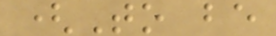(To be
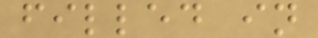filled in
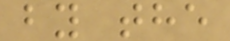by the
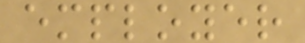employer
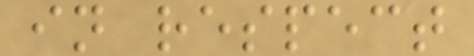in respect
